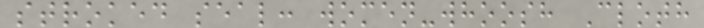stroked seal: women-whoosh Cloth
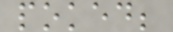poked;
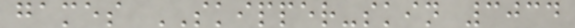games SKIPPER-skin 3034
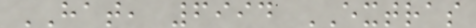HAT, 6994 EXTRAS
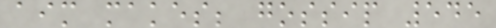aim makes; gossip 545
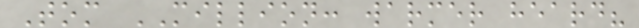Tom MILLION: warmer heard?
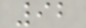92
